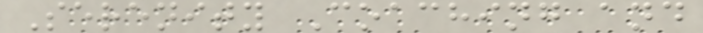Serenity Coaching and
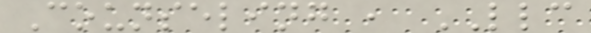Counseling , LLC
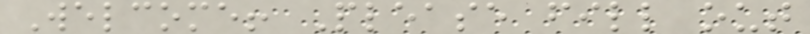Welcome! Please fill out
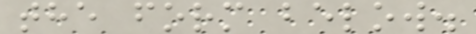the form below.
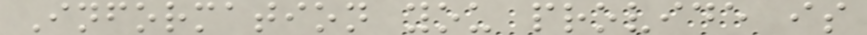Information you provide is
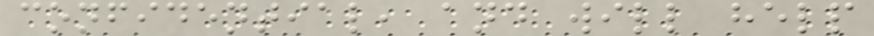confidential, and will help
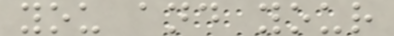you and your
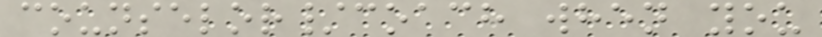counselor/coach when you
